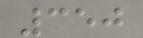350
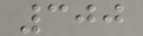300
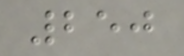250
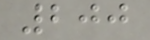200
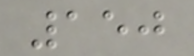150
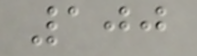100
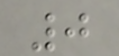0
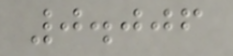0.006
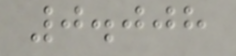0.008
